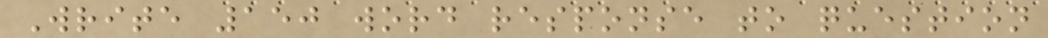Write 150 word response to question
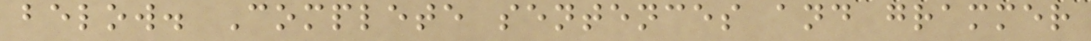below. Complete sentences and grammer
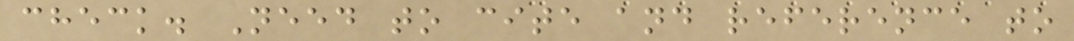check. Need to cite and reference to
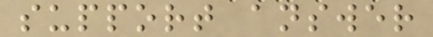support answer
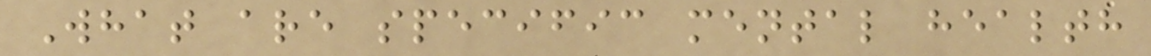What are specific mental health
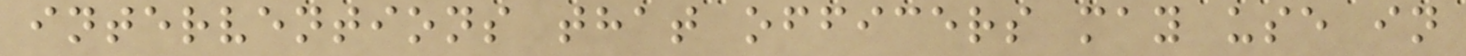interventions that officers may use in
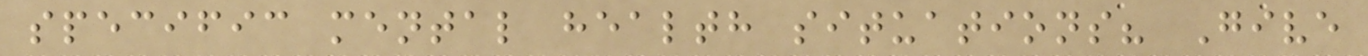specific mental health situations? Give
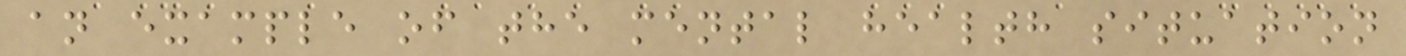an example of the mental health situation
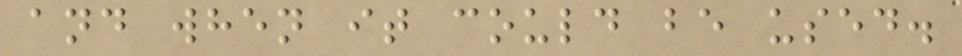and when it could be used.
